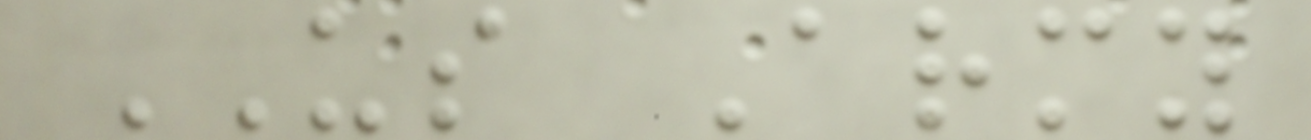US Army
